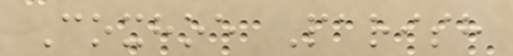Coxhoe Parish
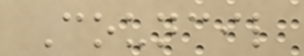Council
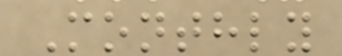Monthly
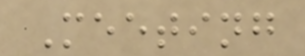Meeting
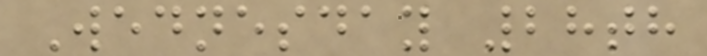Wednesday 28th
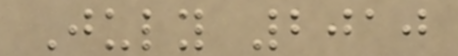July 2010
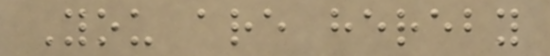You are hereby
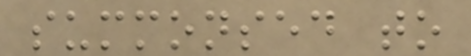summonsed to
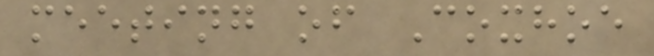meeting of Coxhoe
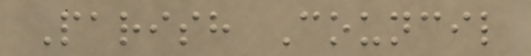Parish Council
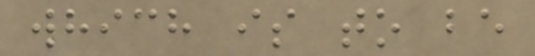which is to be
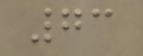73
